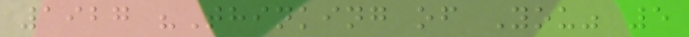1927 "Thinking of You" 5
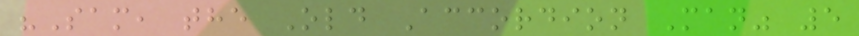"Sam, the Old Accordion Man" 5
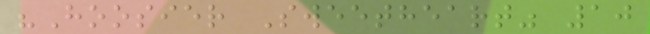"Hoosier Sweetheart" 10
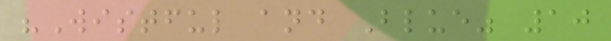"Wistful and Blue" 10
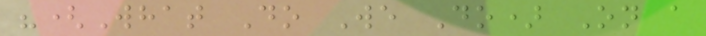"(What Do We Do) On a
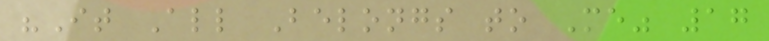"It All Belongs to Me" 17
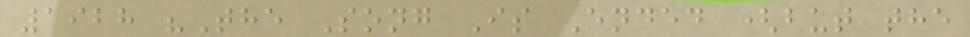1928 "The Song Is Ended (but the
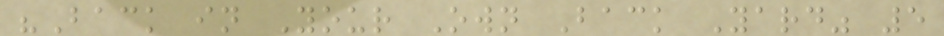"Back in Your Own Back Yard" 5
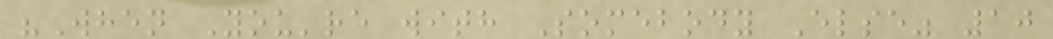"When You're with Somebody Else" 10
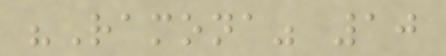"Ramona" 10
